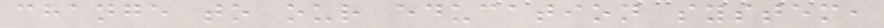change to our education system,
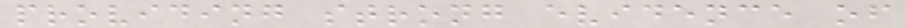providing strong evidence of
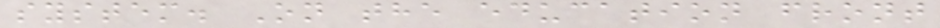system. On the education front
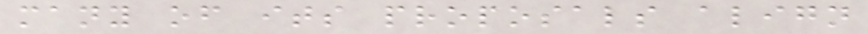many of its proposals align
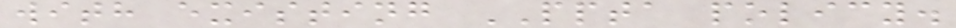with existing PPTA policy.
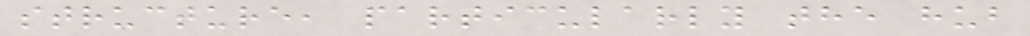structure, particularly the hub
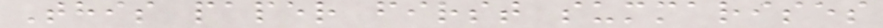This paper first summarises
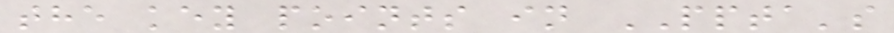the key points in PPTA's
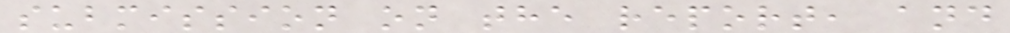submission on the report, and
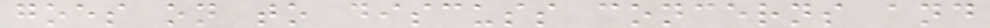goes on to discuss concerns and
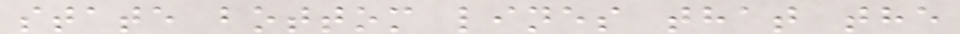state bottom lines that the
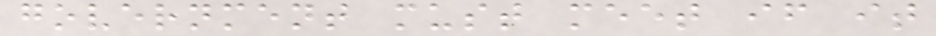government must meet if it
